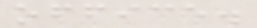office.
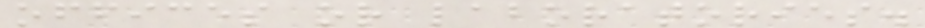offices or laboratories.
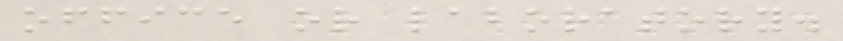office or laboratory.
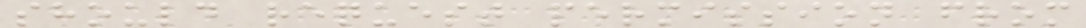should request permission from
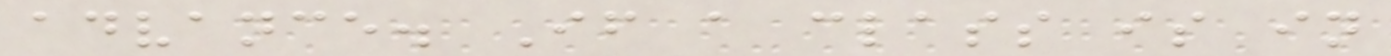advance. If a class is in
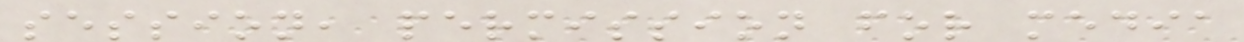session, permission for media
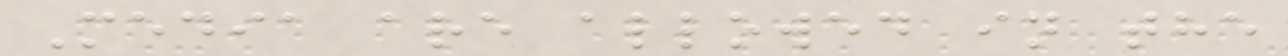Media are allowed in the
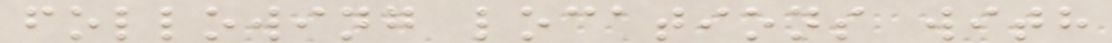following locations with
